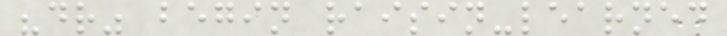"dr" begin raisin-learned
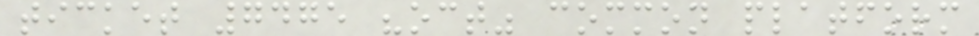ticket 7475 "oct" common platform
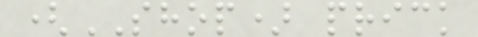(SHOP) prick
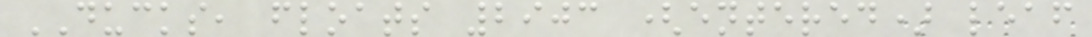DUCKS, floats 2903 (entered) leaf
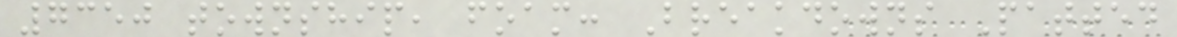7350 township, foam: Breakdowns Patted
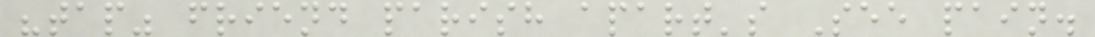"tap" friend parish apart's See pain.
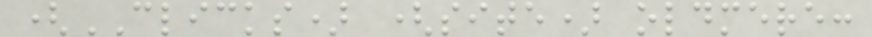(CLICKS) (site) oldmere:
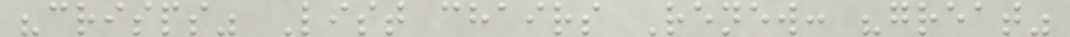"crisps" List chairs Renew: "great"
